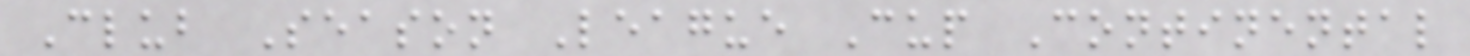Club Season League Cup Continental
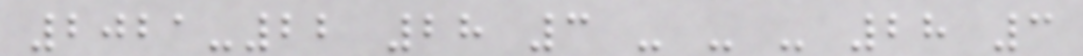2021-22 28 3 - - - 28 3
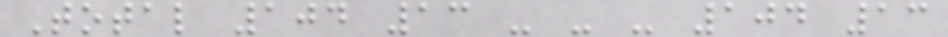Total 104 13 - - - 104 13
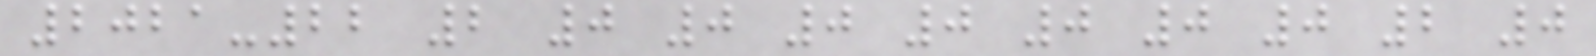2021-22 2 0 0 0 0 0 0 0 2 0
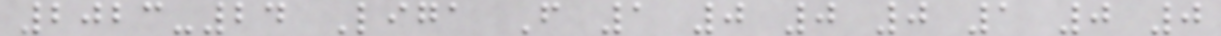2023-24 Liga F 1 0 0 0 1 0 0
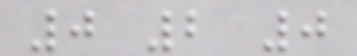0 2 0
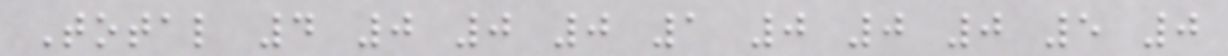Total 4 0 0 0 1 0 0 0 5 0
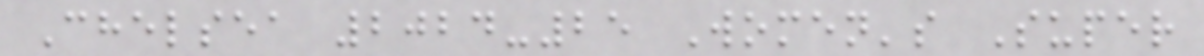Chelsea 2024-25 Women's Super
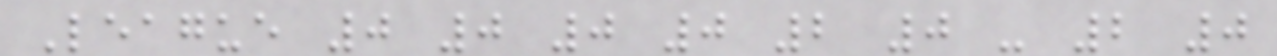League 0 0 0 0 2 0 - 2 0
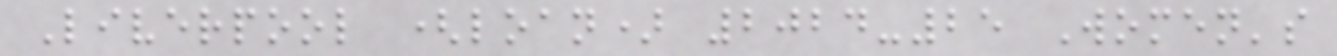Liverpool (loan) 2024-25 Women's
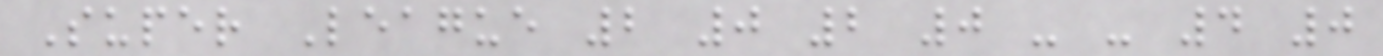Super League 2 0 2 0 - - 4 0
